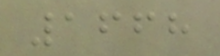1668
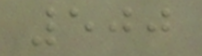500
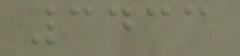3433
